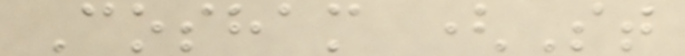Cosham (St
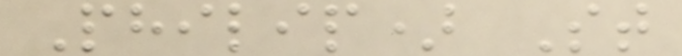Philip) St
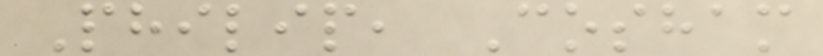Philip, Cosham
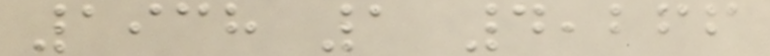1938 1 4,266
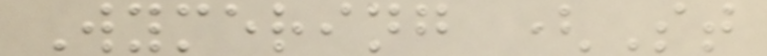Wymering (St
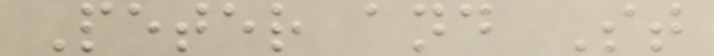Peter and St
